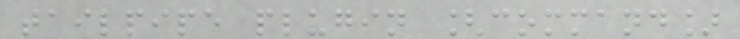tailpipe plugin [command]
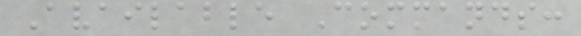Available Commands:
